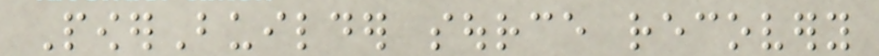PowerBuilder source recovery
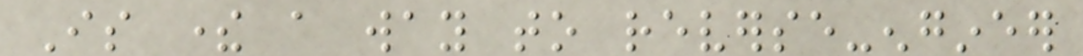Is there a way to reverse-engineer
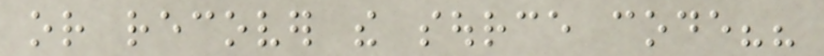or recover the source code??
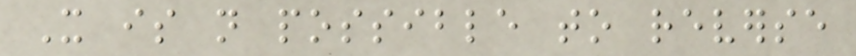It is not possible to reverse
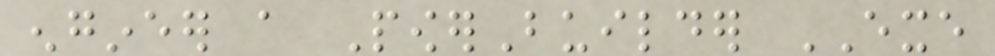engineer a PowerBuilder EXE
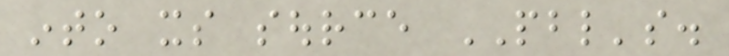into its source PBL's.
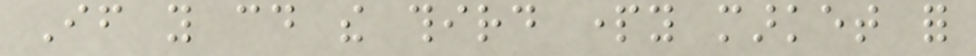If you could the third party market for
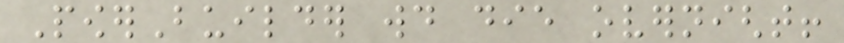PowerBuilder would die overnight!
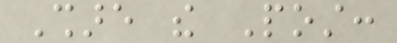Share the Post:
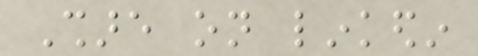Share on linkedin
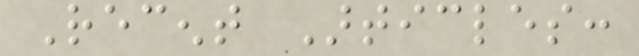Recent Articles:
